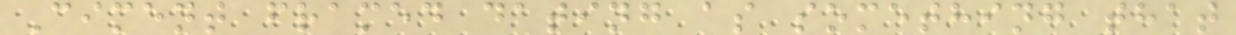Ciment framed dating as something that
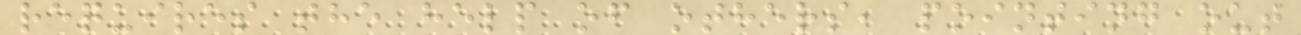requires the help of others, pointing out
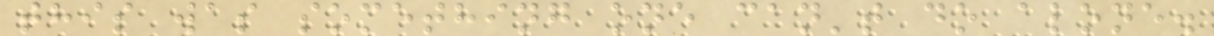this was something one can't do alone.
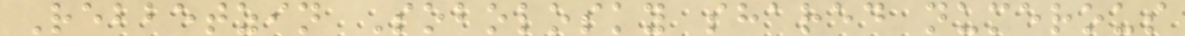Rebbetzin Sobolosky shared numerous
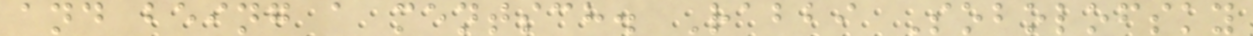and being a mentsch. Rabbi Sobolofsky
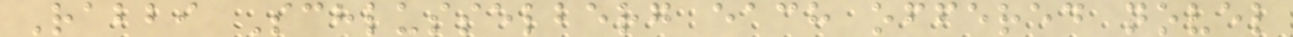Rabbi Schlusselberg each offered novel
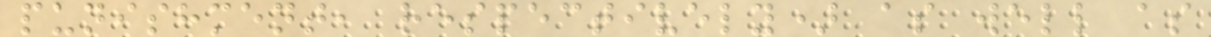punishment, respectively) as well as
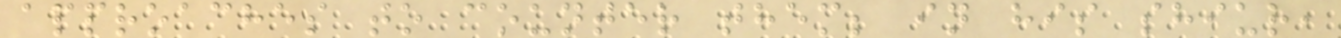approaches to counter them; in his shiur,
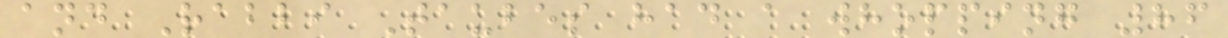and Rabbi Taubes had a whopping 86
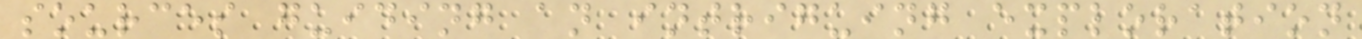sources guiding an intriguing exploration
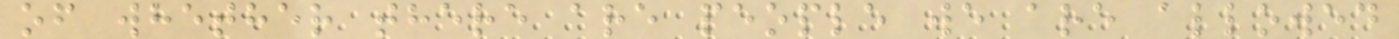of whether there are people we are allowed
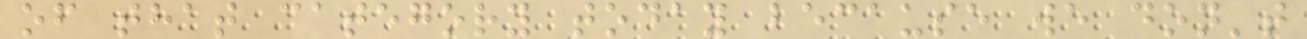of that category today because we don't
